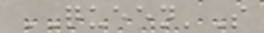QUEEN'S
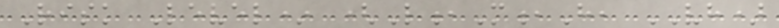Risk Level* (L,M,H, VH)
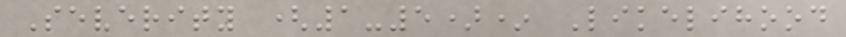Severity (1-5)* Likelihood
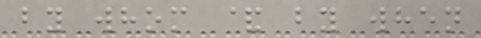by whom & by when
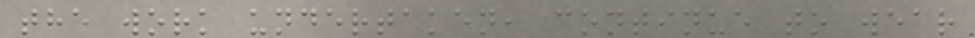the work undertaken, continue to wear
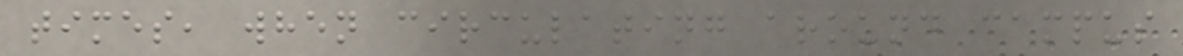times, when circulating around campus
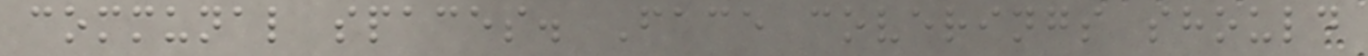communal spaces. Face coverings should
